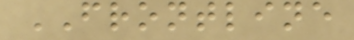FRONTLINE
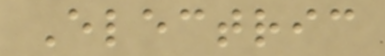Electric
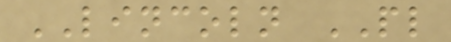LINCOLN PL
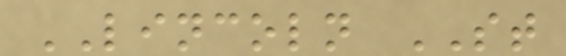LINCOLN ST
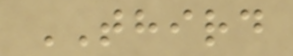THIRD
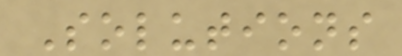Solutions
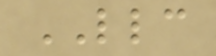LLC
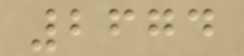2674
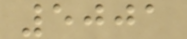5001
